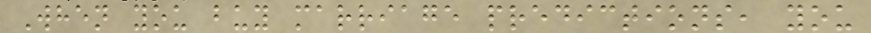When you buy marriage predictions, you
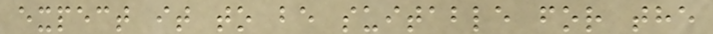expect it to be suitable for the
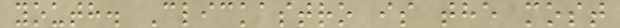youth. Clickastro is the most
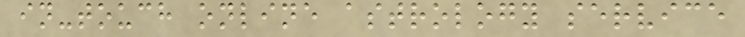in-touch online astrology service
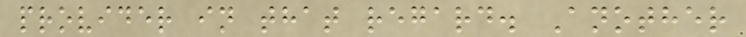provider in that regard. Another
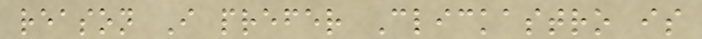reason I prefer Clickastro is
